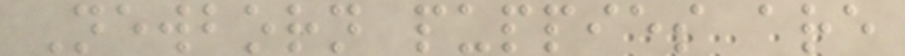Newborn puppies are
